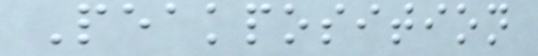Peakposition
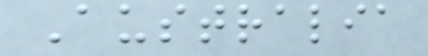Australia
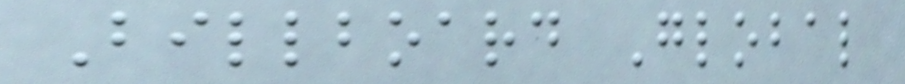Billboard Global
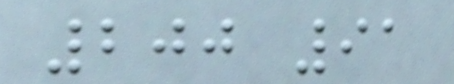200 91
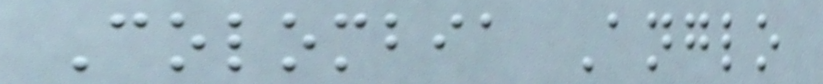Colombia Anglo
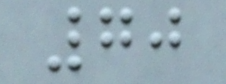70
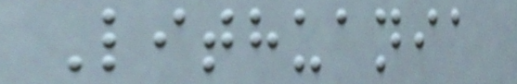Lithuania
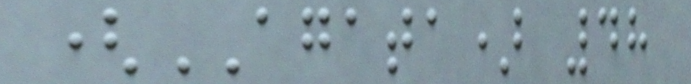(AGATA) 48
